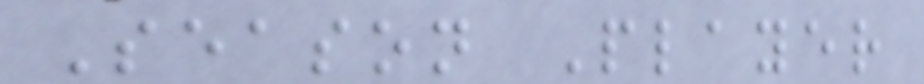Season Player
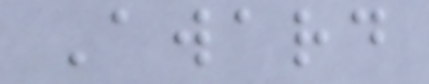Award
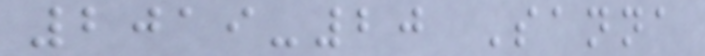2019-20 Sanna
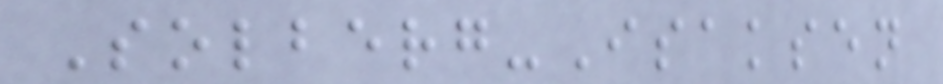Solberg-Isaksen
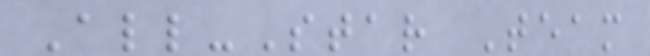All-Star Team
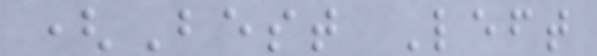(Best Left
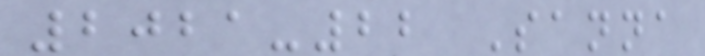2021-22 Sanna
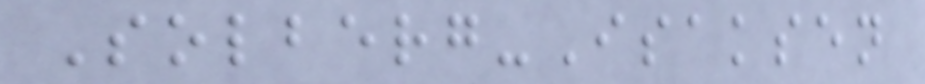Solberg-Isaksen
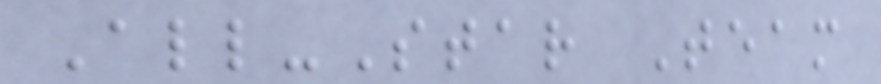All-Star Team
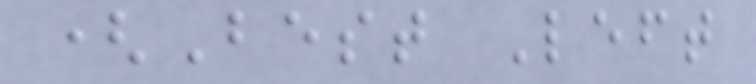(Best Left
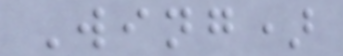Wing)
